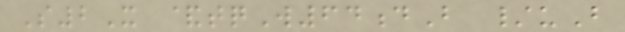S2X &tqW64dB /uB
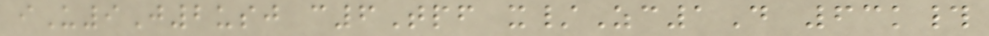iU9J2usj c6Tpf x/Zc1D 63k#
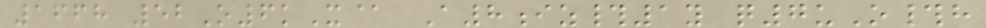1668 52O6kX@ A8iz#1y q7uO#h
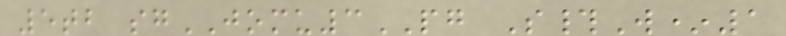5tb sgJOMU3PG S#W*1
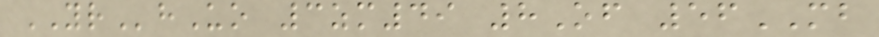YRhUo 3zm49 8Of 56MB
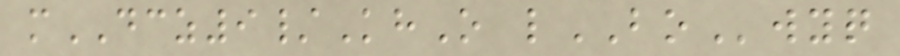mDCZ9/KhO lBOwyq
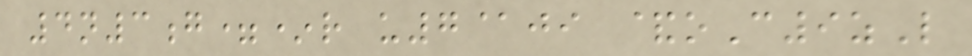4n3g=*r u7@ji &oC9zL
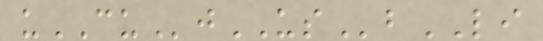uCUjUSbLI
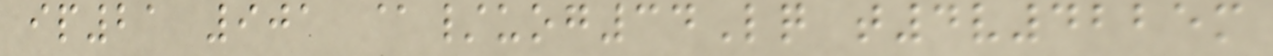ip21 901 @/uog34Lq t4v4225m
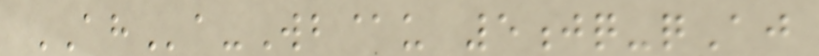AHa-Wb@u 5jq-qAj
